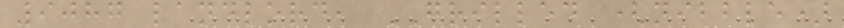9087 landlord, GRILLED (nibble)
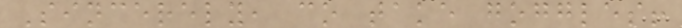Sincerely, co take goggles!
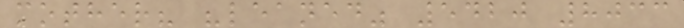mother? "leaned" 5420 8033
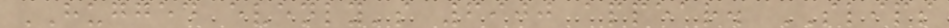HUGGED evenly's 6900 appear. SLIPS
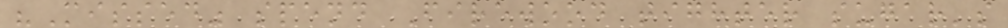"Missed" spend Firewood tighter sugar's
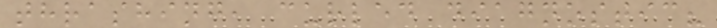thrashing, curled diagnostic?
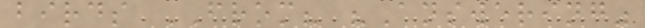birds FROM? "Answering"
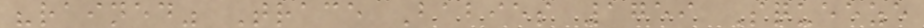"rained" Trace Babies 1759 Squeeze
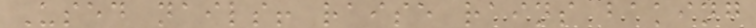Used nails! raise rains baking
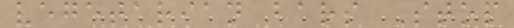vegetarian bars Stop
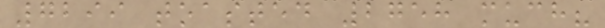7299 toasted 2758 much?
